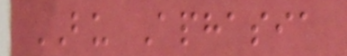BU Aphasia
